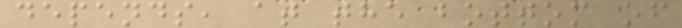depends, at the bottom of
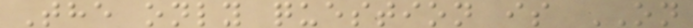The only question is ON
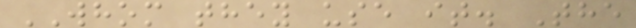WHOM they use it. The
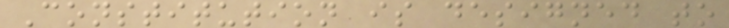Constitution is designed to
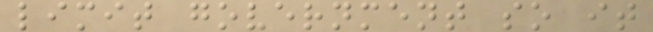limit government so it
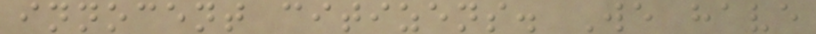innocent citizens. We have
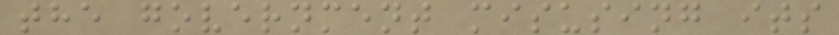the government misusing its
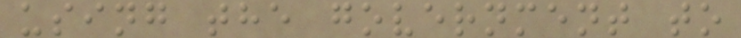using the government to
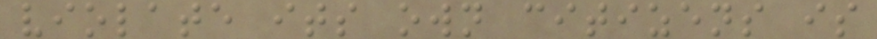violate its own citizens is
